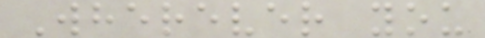Wherever you
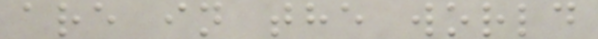are in the world
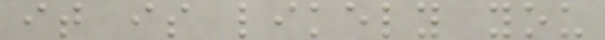it is likely you
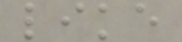like
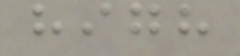high
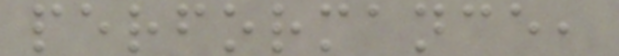performance,
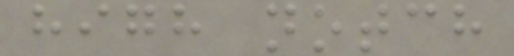high notch
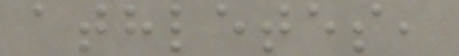athletes,
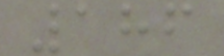186
